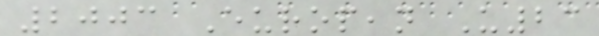2003 European U23
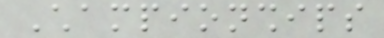Championships
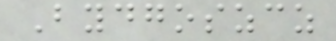Bydgoszcz
